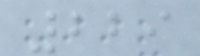229
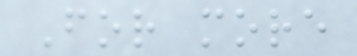For more
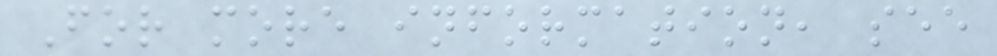For more information, see
